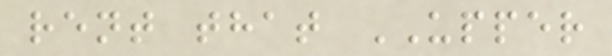rent that UPPER
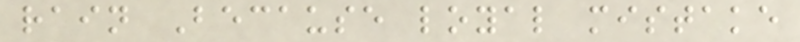rain Because loyal mistake
